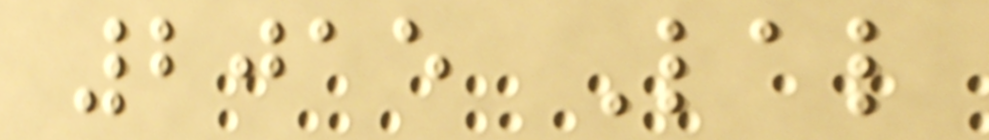2015 Lal
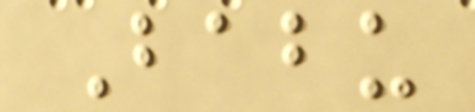Babu
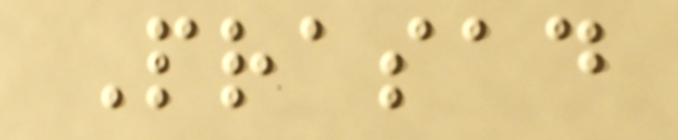Prasad
